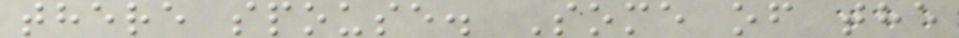there spouse. Some of the
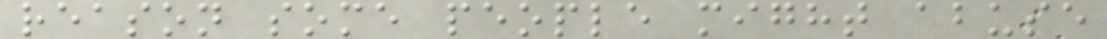reason some people might abuse
